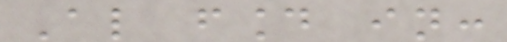Also found in:
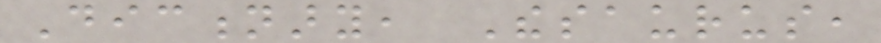Dictionary, Thesaurus,
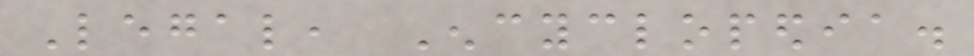Legal, Encyclopedia.
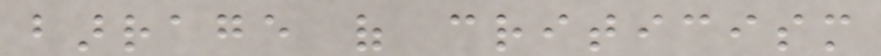barrage of criticism
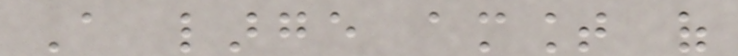A large amount of
